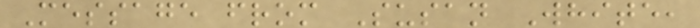Message from Susan White,
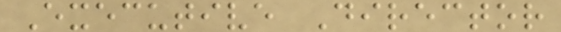Executive Director
